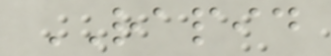RAPID
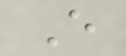E
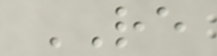RE
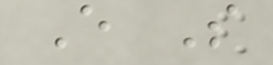E S
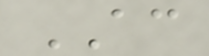AC
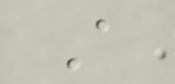A
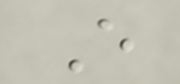E
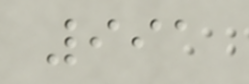991
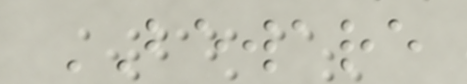BEWARE
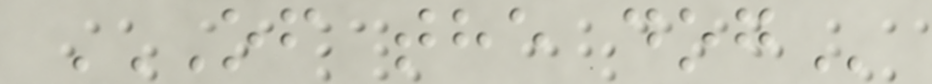OF THE DOG
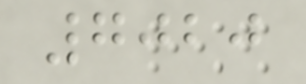7020
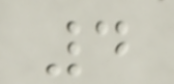4
